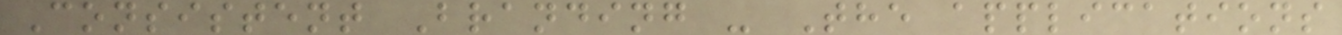Consistent Branding - The applications
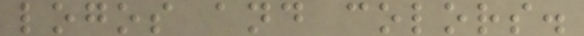logos and colors.
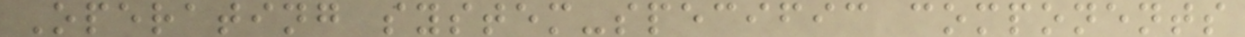Operating system-specific components
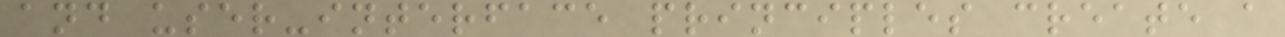and user-interface principles create a
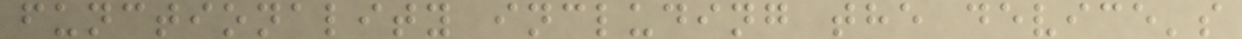functionality including the device's
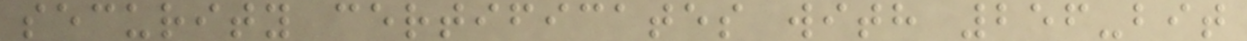security certificates with 256-bit
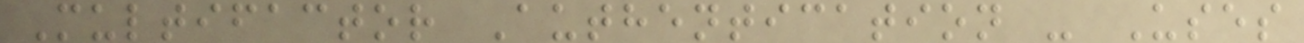Multifactor Authentication - Uses
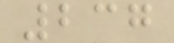237
